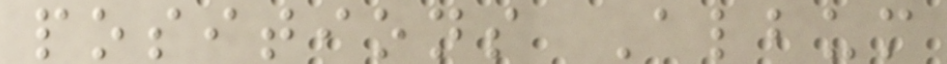positions Album
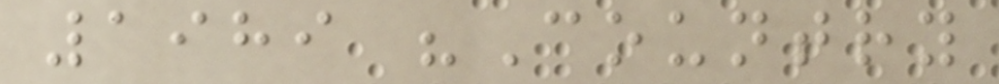1989 "Country
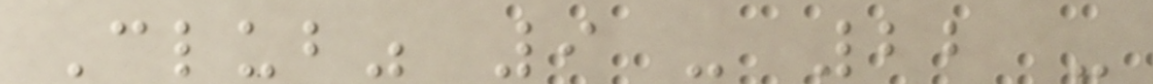Club" 9 - 22 -
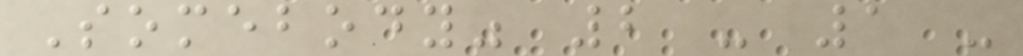Somebody" 2 - 1 -
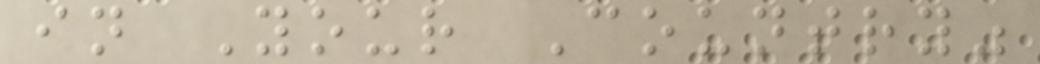in Your Country"
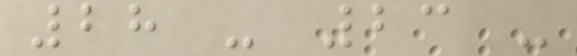28 - 23 -
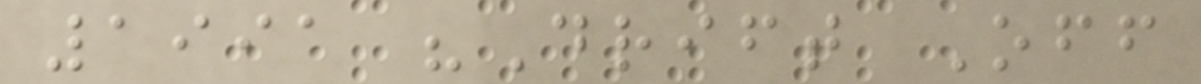1991 "Drift Off
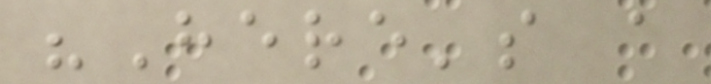"Here's a
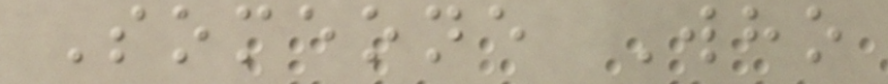Someone Who
